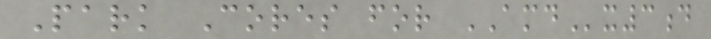Park Cores for AMDx3d
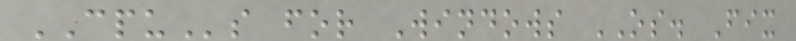CPUs for Windows OS. Fix
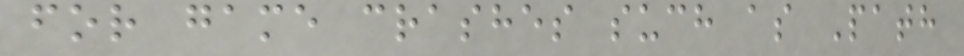for game crashes such as Path
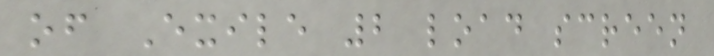of Exile 2 load screen
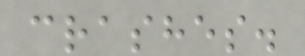crashes.
